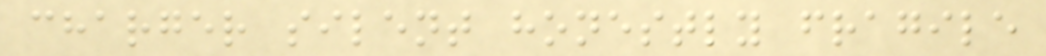charger silent honestly fragile
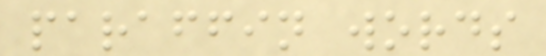paraffin words
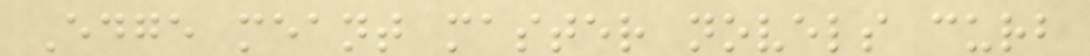Edge meant master novels curb
